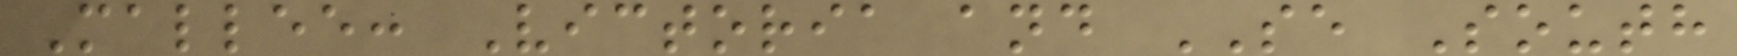Mallee: Victoria and SE South
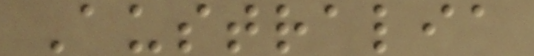Australia
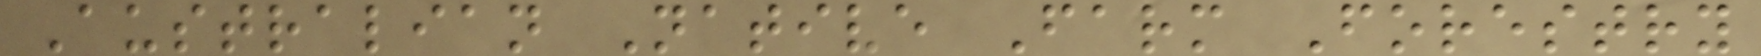Australian Native Farm Forestry
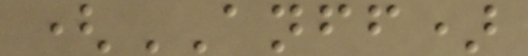(ANFF)
